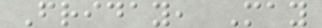Friday, May
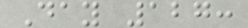Day 127:
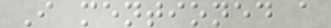I mentioned a
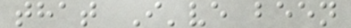that I've been
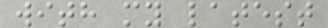with my latest
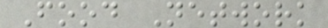Food Network
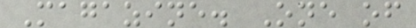Magazine. One of
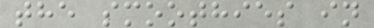the smoothies in
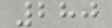280
